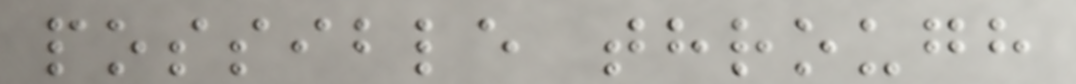possible through
